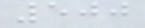500
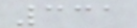331
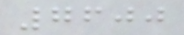7600
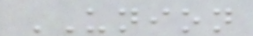UNION
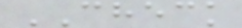CHECK
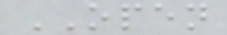OPEN
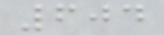604
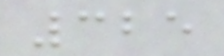325
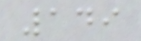149
